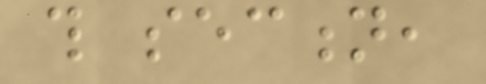this section,
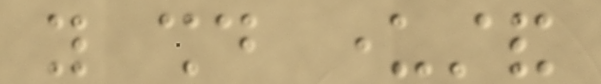you should understand
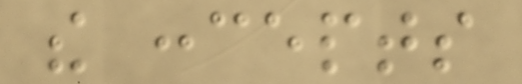the concepts
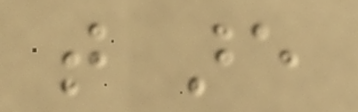that are
